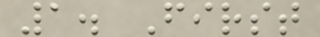1. First
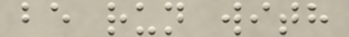be run with
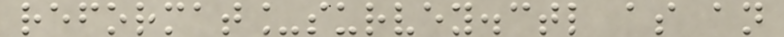reformat_survey.ctl as an
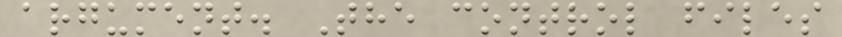argument. The control files
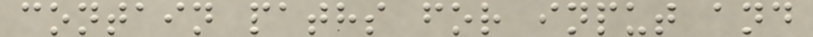contain paths for input and
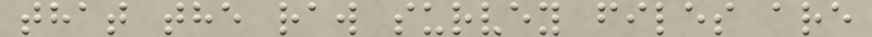that the raw survey files are
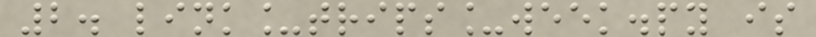2. link_trips_week.py is
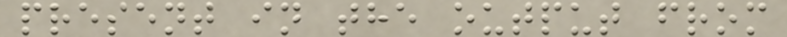present in the output from
